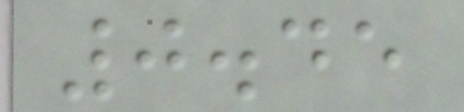0.45
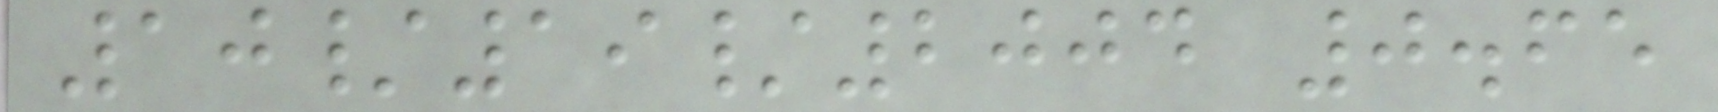10/19/2004 0.65
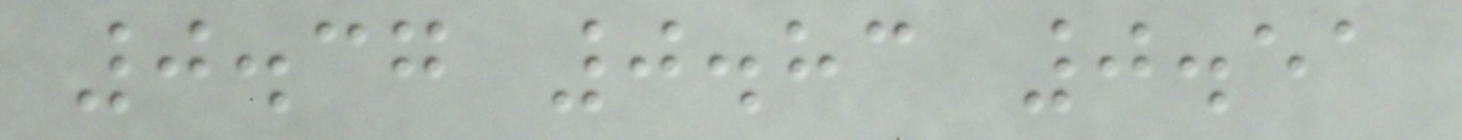0.37 0.83 0.51
